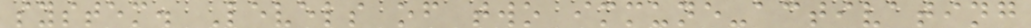system. Levels of two immune-activating
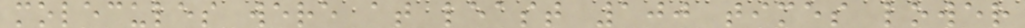molecules were at least 100 times lower
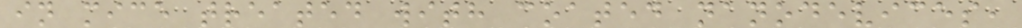in mice treated with coated nanodevices,
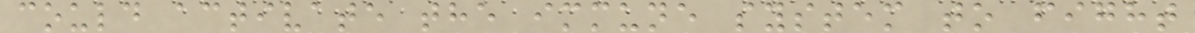could activate the immune system to fight
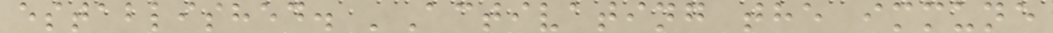established. 'Activating the immune
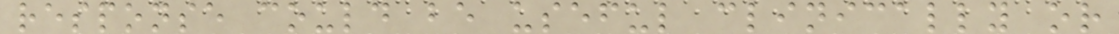response could be useful clinically or
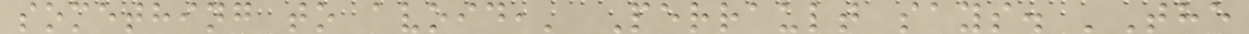something to avoid,' Perrault says. 'The
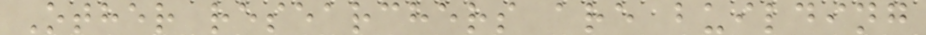Other researchers are building
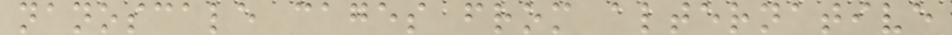nanoscale cages from alternative
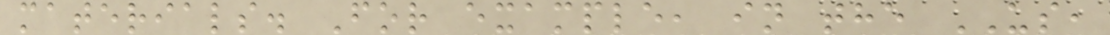materials. For example, in the US,
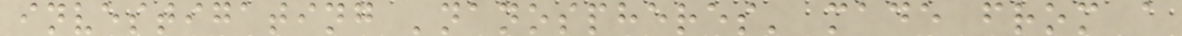investigating 'nanospheres' made from a
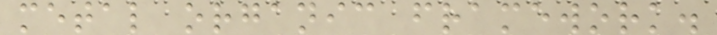metal organic framework.
